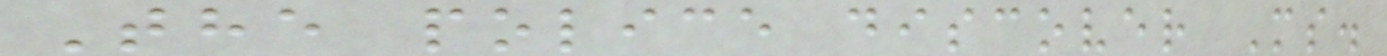The police discover Ms.
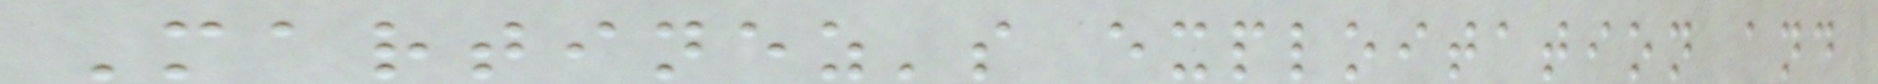Martinez's exploitation and
